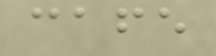cafe
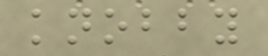knobby
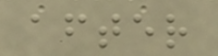after
